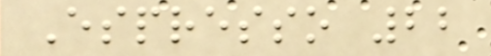Espresso 22
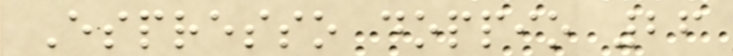Espresso doppio 26
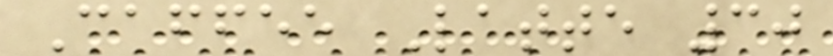Caffee Latte 30
